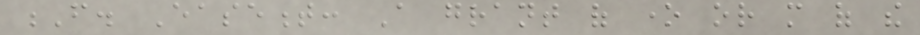F. Easement: A grant of one or more of the
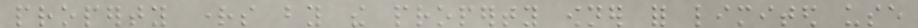property rights by the property owner for limited use
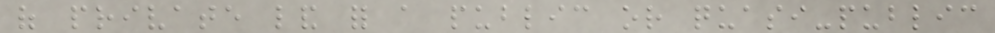of private land for a public or quasi-public
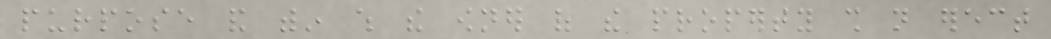purpose and within which the owner of the property shall not erect
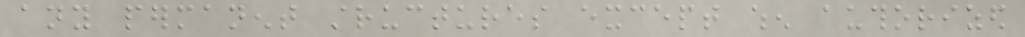any permanent structures except when authorized
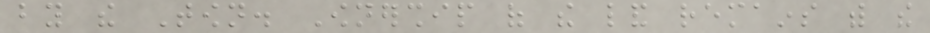by the Town. Ownership of the land remains with the
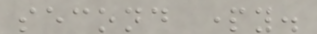second party.
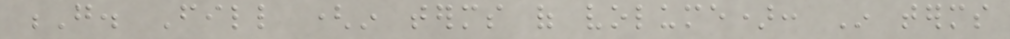G. Fill (in terms of volume): In terms
